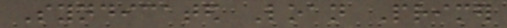Syndicated Loan Primer
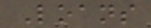Loans
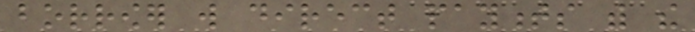borrower will direct payments with the
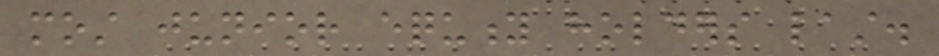most junior equity holders last.
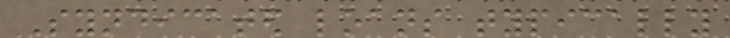Syndicated loans typically
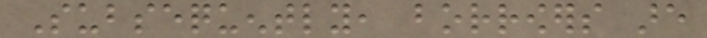Subsequently, borrowers are
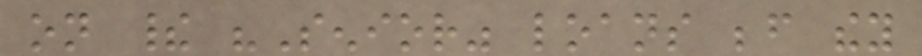on their "Senior" loans before they
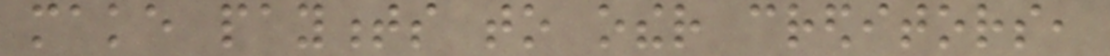make payments to other creditors,
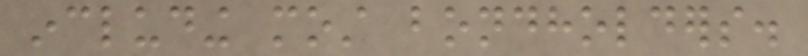including most bondholders.
